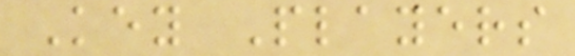Key Players
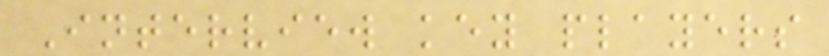Interview key players
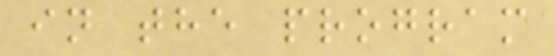in the program
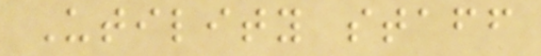Utility staff
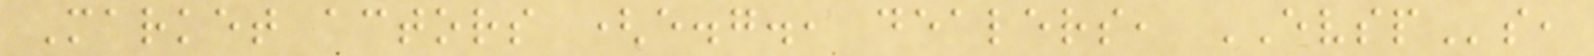Market actors (e.g., dealers, EVSPs,
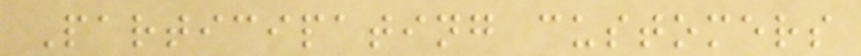Participating customers
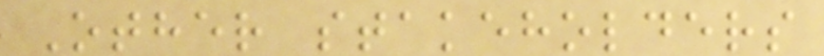Other stakeholders
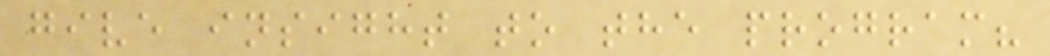give insight to the program?
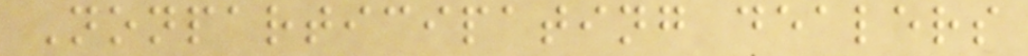Nonparticipating dealers
